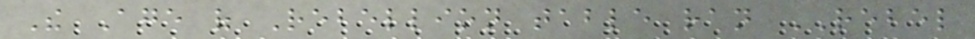The Age of Rebellion table ran REBEL
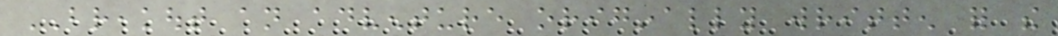BREAKOUT an adventure originally written for the
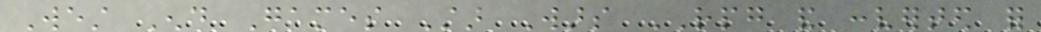West End Games Star Wars RPG and converted for
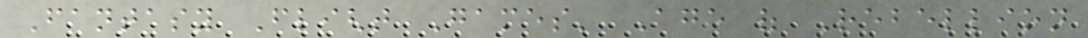Fantasy Flight Games' Age of Rebellion
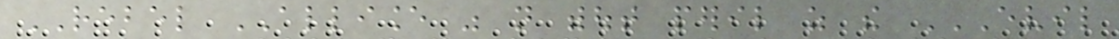REBEL ALLIANCE was not without peril as the EVIL
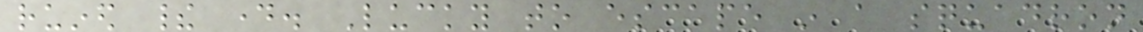ruined their day. Lucky to escape in a squadron
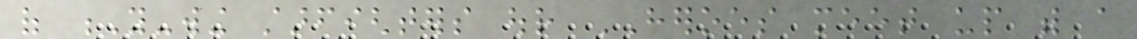of Y-wing starfighters our HEROES meet up with a
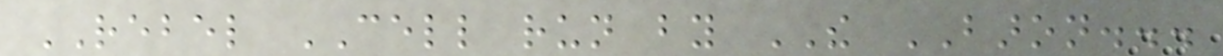REBEL CELL run by THE BARON...
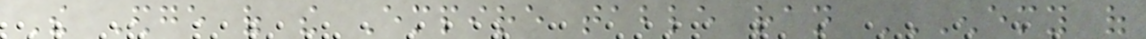The Edge of the Empire table ran ENEMY OF
